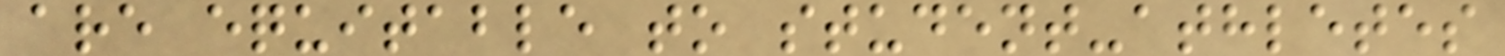are equitable to student-athletes
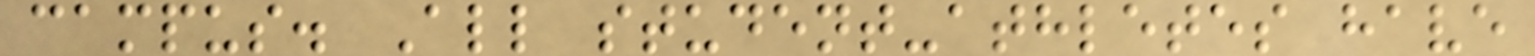campus. All student-athletes have
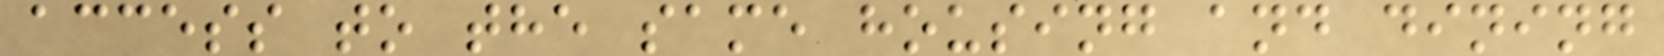access to the same housing and dining
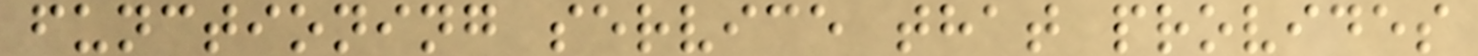functioning service that provides
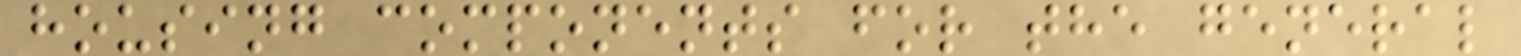housing components for the general
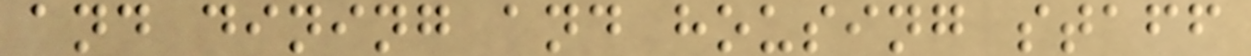and dining and housing staff
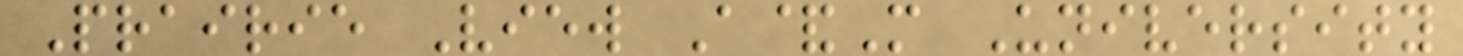Prairie View A&M University
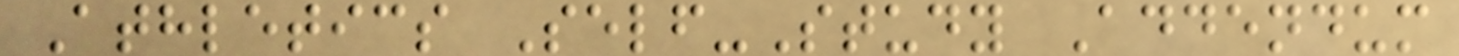Athletics Self-Study Addendum
